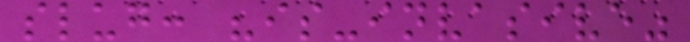slug: "is-invasive"
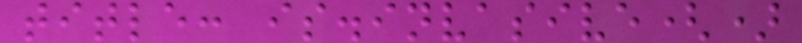title: is.invasive()
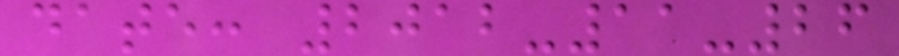date: 2012-11-26
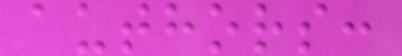authors:
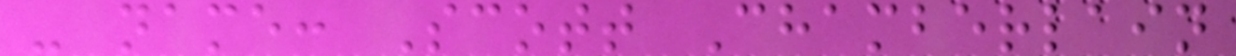- name: Scott Chamberlain
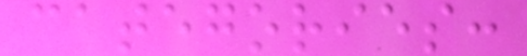categories:
